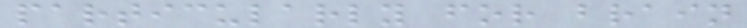particularly for brain
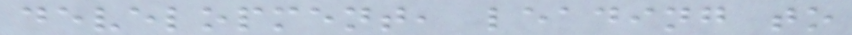development, leading to
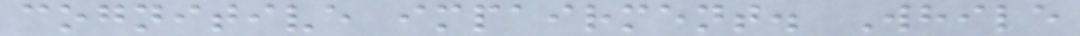cognitive impairment. While
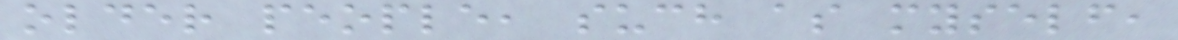older people, such as myself,
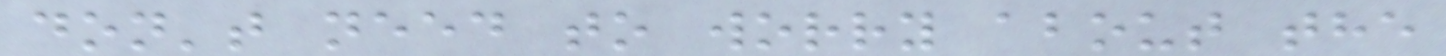don't need to worry about the
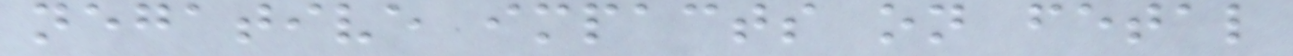negative impacts on fetal
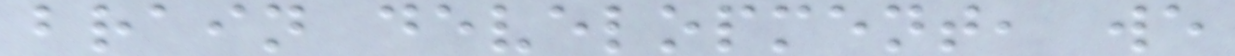brain development, we
